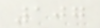107
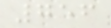756
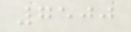7500
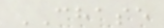CHASE
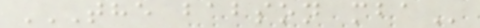THE BABSON MBA
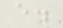e.
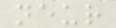neur
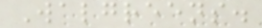Walgreens.
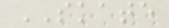SKATE
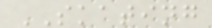SKATING
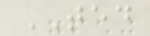TED
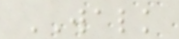WALK
